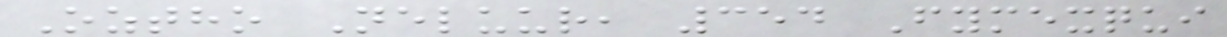Oztho Neluur, 354 Fymexqui
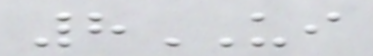8UI
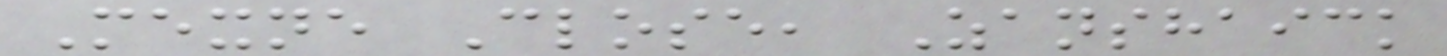Mexne Close, Zanshaick
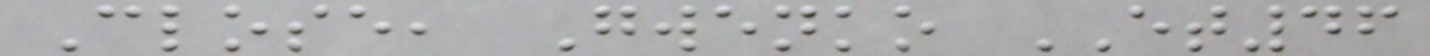Close, Gwenko ET46
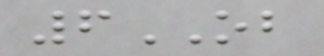6OB
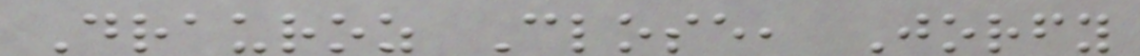Drauroz Close, Jorfy
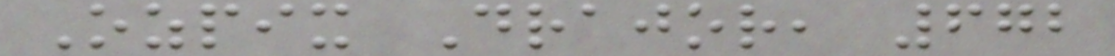Ozpix Drajor, 672
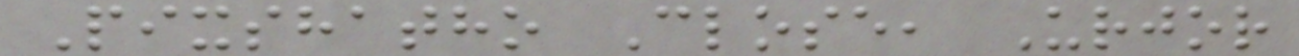Pixshatho Close, Urjor
